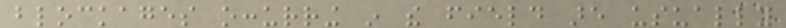blockages occurring in the field are usually
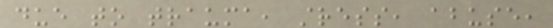due to trauma, stress, abuse,
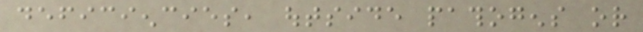deficiencies, outside pathogens or
